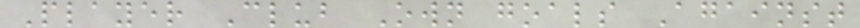Player Club Own goals Against
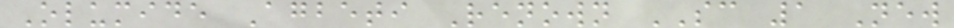Olumide Agbeti Renown SC 1 New
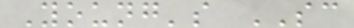Young's SC
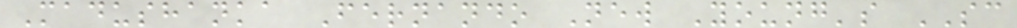Madushanka Fernando New Young's SC
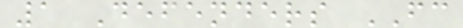1 Defenders FC
